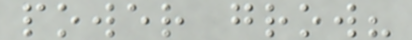power grow?
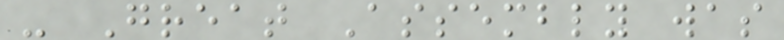- Great Assembly was
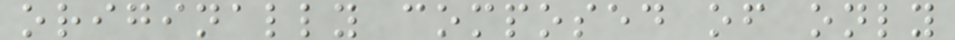originally composed of only
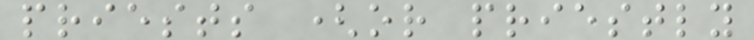priests (or priestly
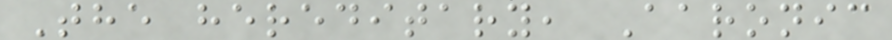The hereditary, Aaronic
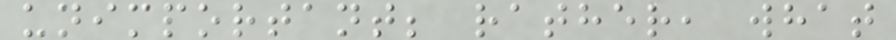unimportant; rather, what
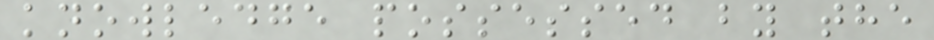knowledge possessed by the
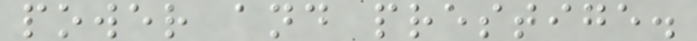power and prestige.
